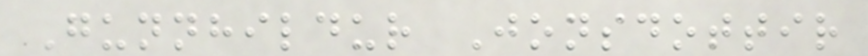Gunnhildur Jonsdottir
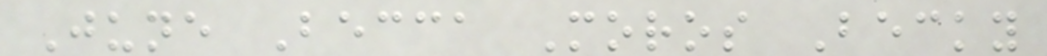June Becca Moros Becky
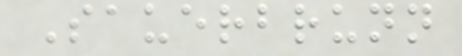Sauerbrunn
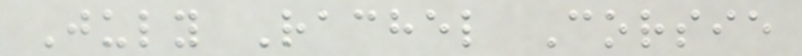July Rachel Corsie
